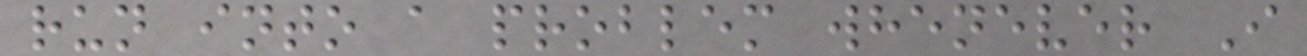run into a problem whenever I
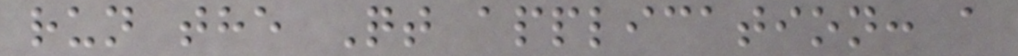run the Qt application: a
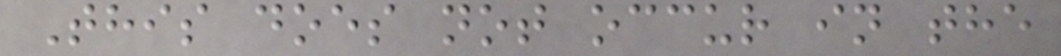This does not occur in the
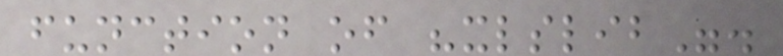function of "xlslib".
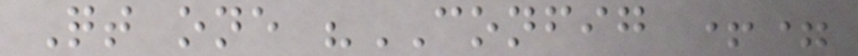Qt one "CONFIG +=
